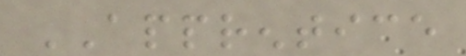APPRENTICE
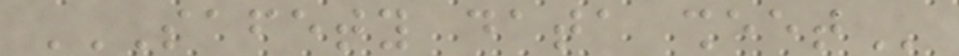SAFETY DATA SHEET
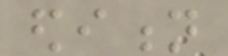edition
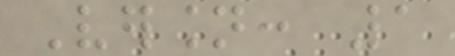Version: 1
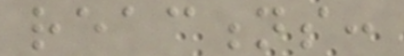reactions:
